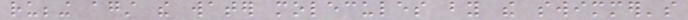rubbing against the water molecules by the swimmer's
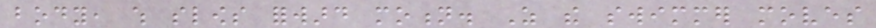body, which slows forward motion. As the swimmer moves
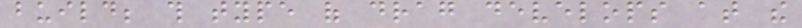build; this type of drag develops at the
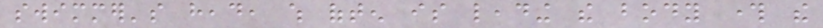swimmer's head, which often is leading the body through the
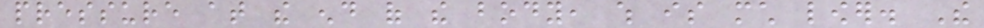pressure at the end of the body, which is much lower. The
